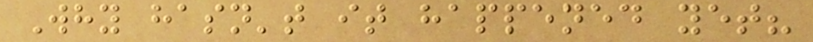Why hasn't it happened yet?
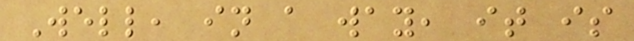Well, in a way, it is
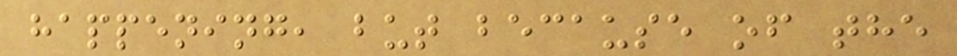happening, but because of the
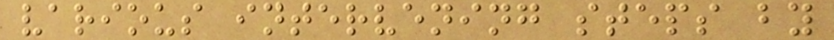various intervening steps by
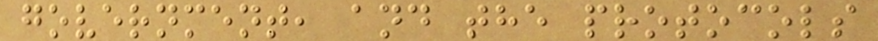government, and the protocols
